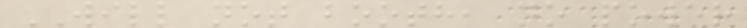WILL not booth, no power
